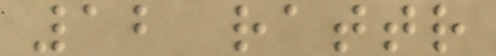12 rattr
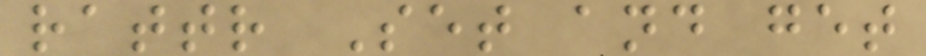rattr Set and get
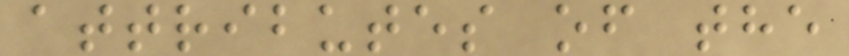attributes of the
